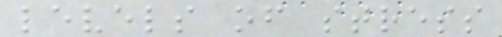levels of stress
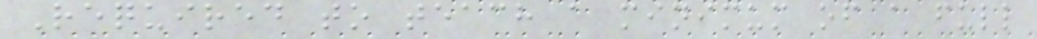Required to teach a minimum of a full
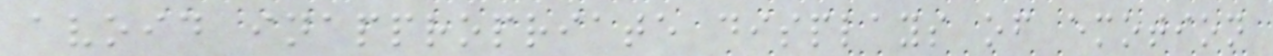avoid inappropriate displays of emotion
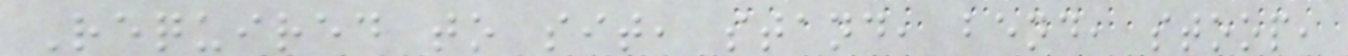Required to sit, stand, bend, stoop,
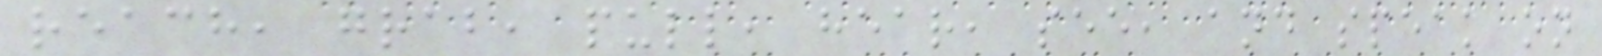reach, grab, pull, hear, see, and speak on
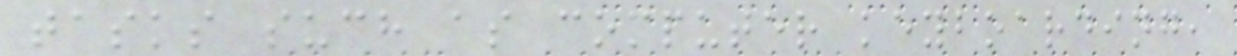tasks such as computer keyboarding,
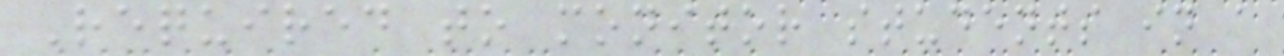Required to monitor students in a
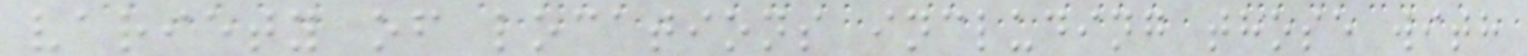variety of locations including those with
